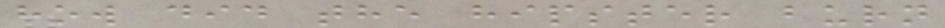how did the hipster burn
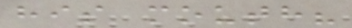his mouth?
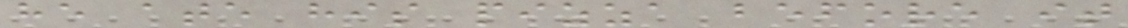he ate his pizza before it
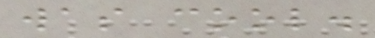was cool.
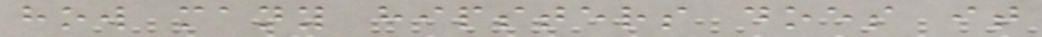how many hipsters does it
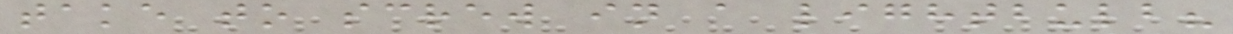take to screw in a lightbulb?
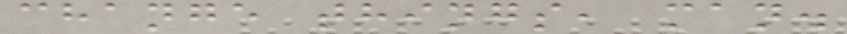change things, man.
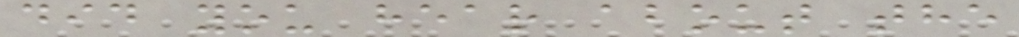did you hear about the
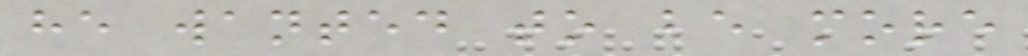he wanted to be more
